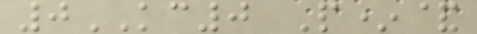0KC0 P*&
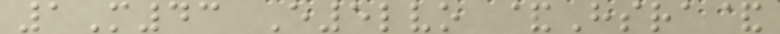1M43 E5lvo &Hsra&
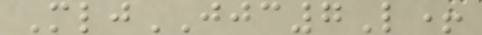MljJJC7L+
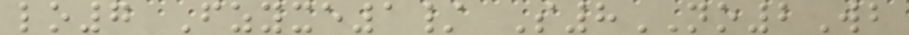lo7 Fzyxe1/ S8NO2Wb
